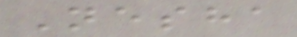Nesha
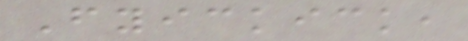Fyickick,
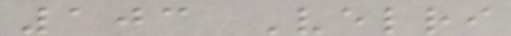103 Velri
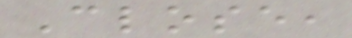Close,
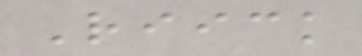Riick
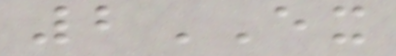2EX
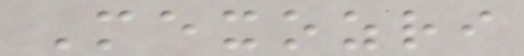Mexozri
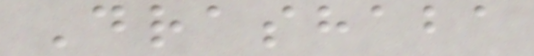Drashaba
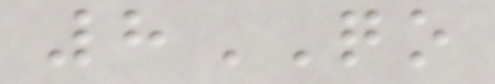8QO
